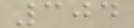304
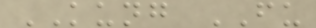KUNG FU
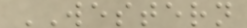WESTERN
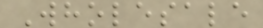Wholesale
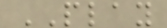PLAY
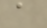a
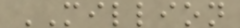MILLION
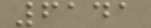6141
